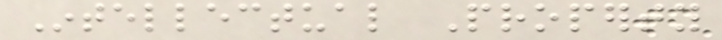Intellectual Property
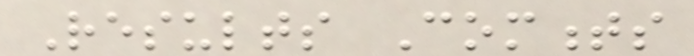Results Comments
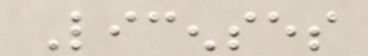Licenses
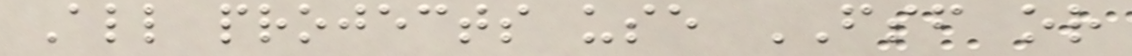All projects use FSF or
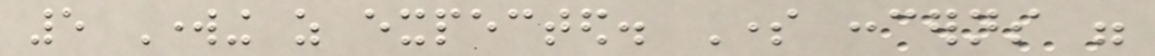5 Working as expected. Some concerns were
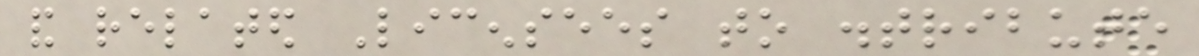and related Licensees to distribute
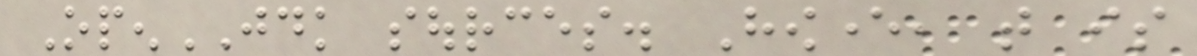OpenJDK sources. However, that is
